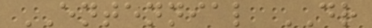ENTENNIAL DR
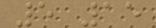5 15
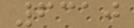6310
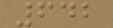642
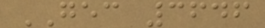GEC 3646
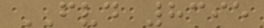FVD 8395
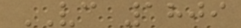VC 1809
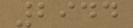2944
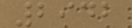2942
